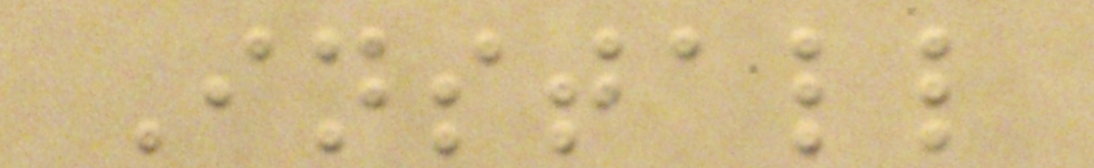Install
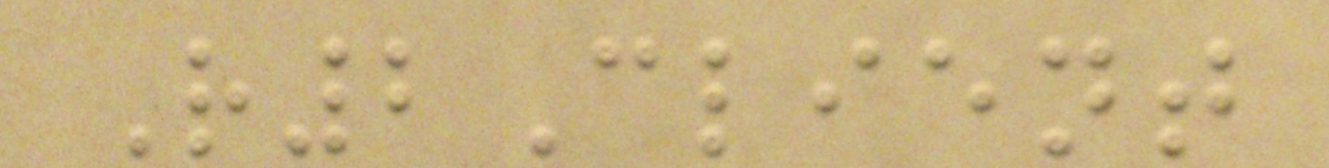R2Client
